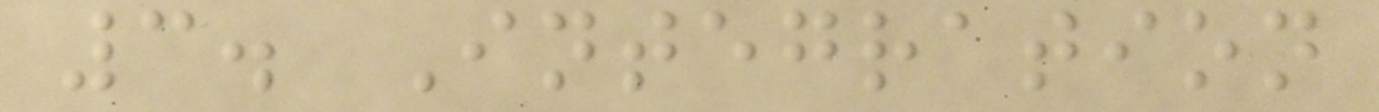3. Integration
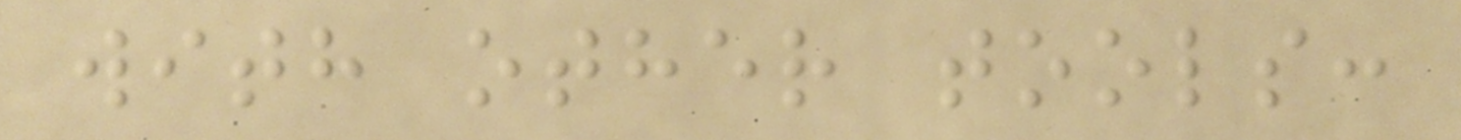with other tools:
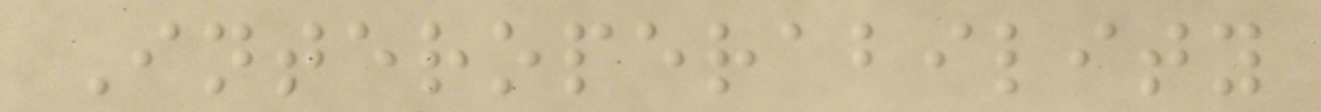Interoperability
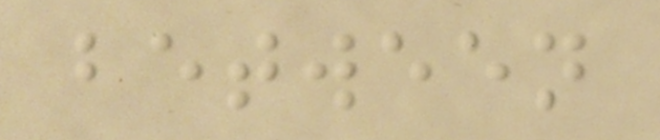between
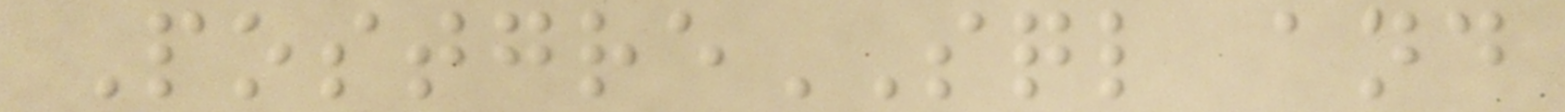PostgreSQL and
